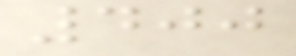400
